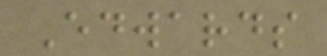Edwards
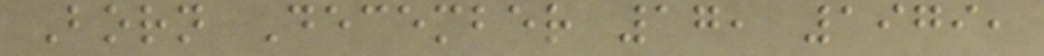Born December 17, 1979,
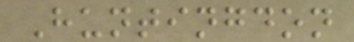Huntingdon
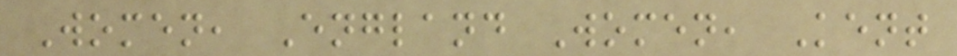Women, England Women, Kent
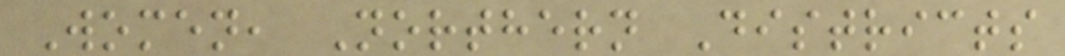Women, Northern Districts
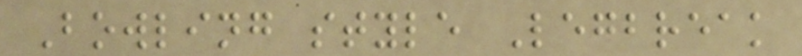Bowling style Legbreak
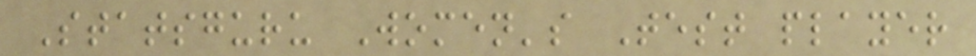Statsguru Women's Test player
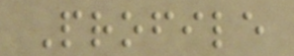Profile
